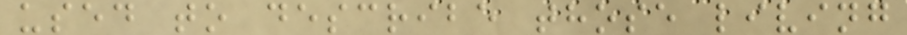used to describe those living
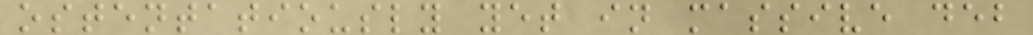ostentatiously yet in massive deb
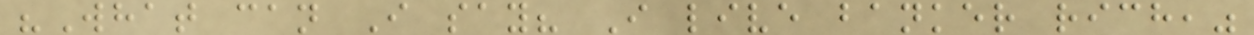"What can I say? I live banker rich,"
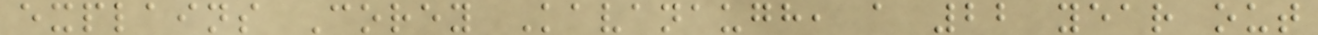explains Corey Kavanaugh, a 22 year out
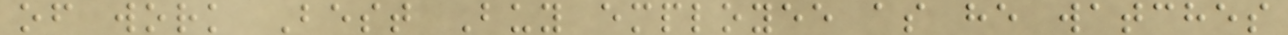of work Best Buy employee as he watches
